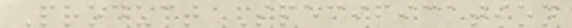Product Specification
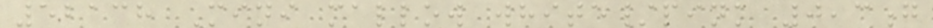52138 Mini mallow white/pink 0,3g
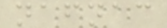nafnac
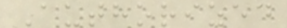Authorized
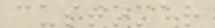customer
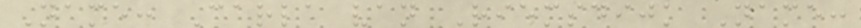Name: Carla van Riemsdijk Name:
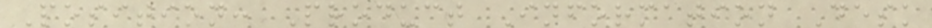Position: Product Information Desk
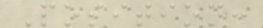Position:
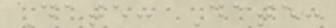Date: Date:
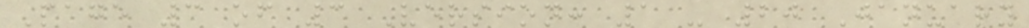Page 3 of 3 Version: 1 - 20 January
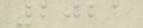2021
